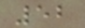52
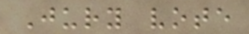Jury vote
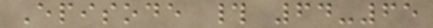Episode # 64-65
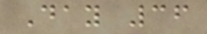Day 36
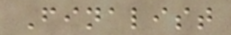Finalist
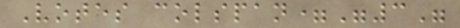Votes colspan="3"
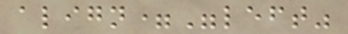align="left"
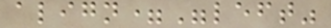align="left"
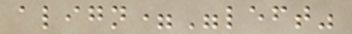align="left"
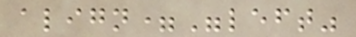align="left"
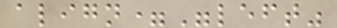align="left"
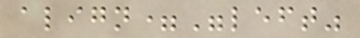align="left"
